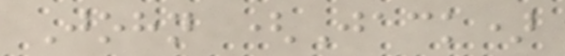John (Jack)
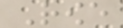Rowe
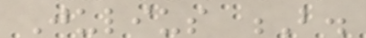Julius B.
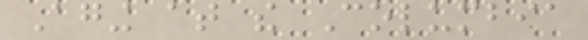Aging at the Columbia
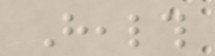Health
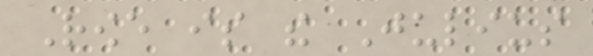Rowe is the Julius
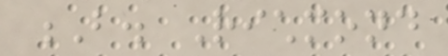B. Richmond
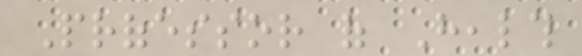Professor of Health
